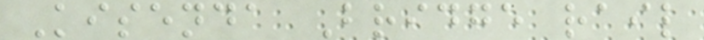Kisenda Bridge rail
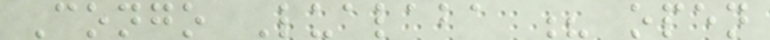Congo Lualaba ? open
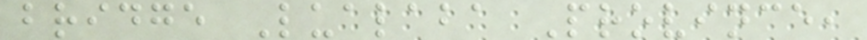bridge Lualaba Province,
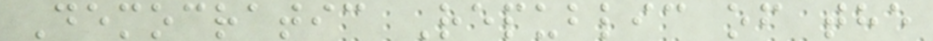Democratic Republic of the
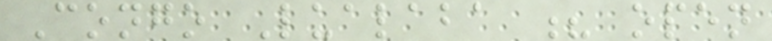Congo Lualaba ? open
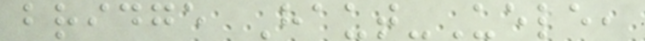bridge Haut-Uele,
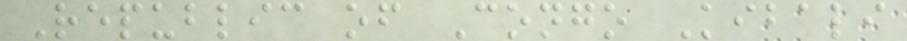Republic of Congo Kibali
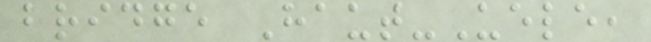bridge Haut-Uele,
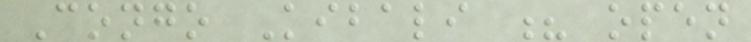Congo Kibali ? open
